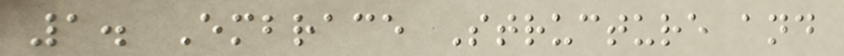1. Embrace Structure and
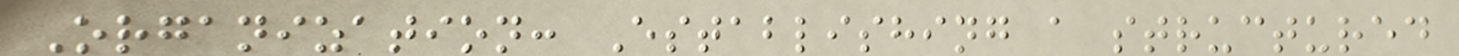Organization: Establishing a structured
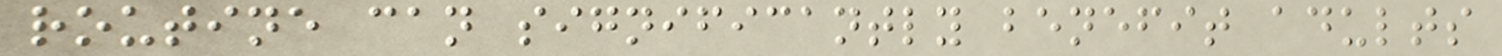routine can significantly benefit adults
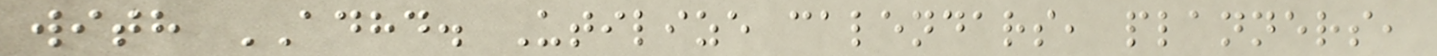with ADHD. Utilize calendars, planners,
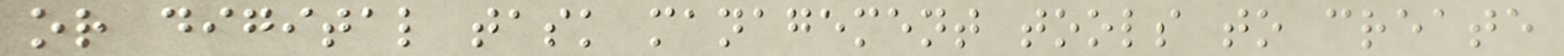or digital task management tools to create
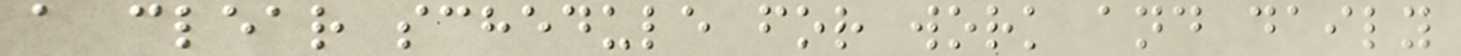a clear schedule for work and daily
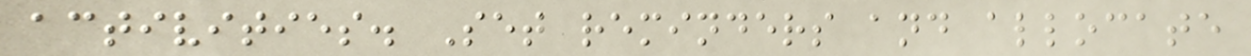activities. Set reminders and allocate
